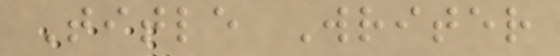Title Writer
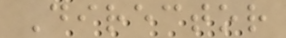Director
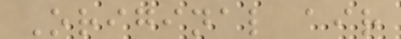Original air
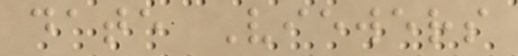date Viewers
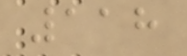118
